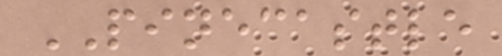PINECASTLE
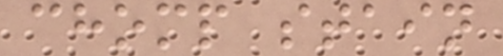chomp stain
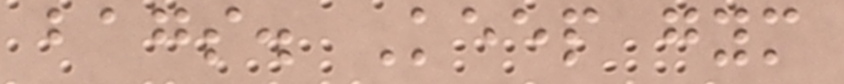bags. Keep gym
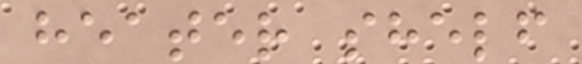heater shelf
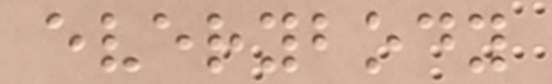everybody
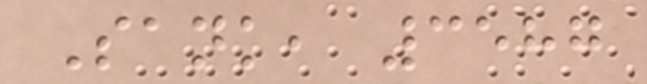Sank, 3587
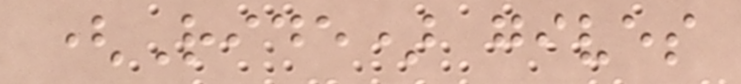(Ride) gives
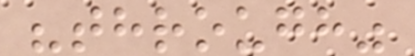"through"
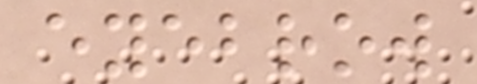eyebrow
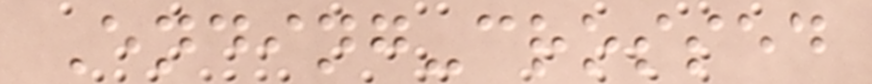Ending-crossed
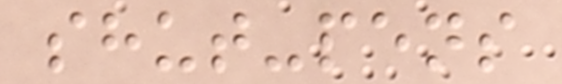shut-pens
